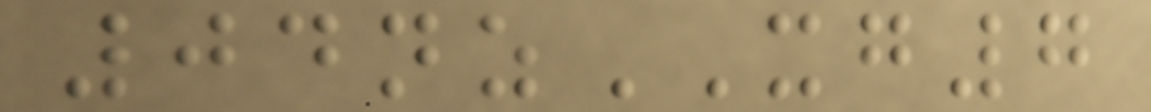04nzXG7
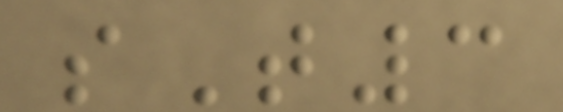sT3
